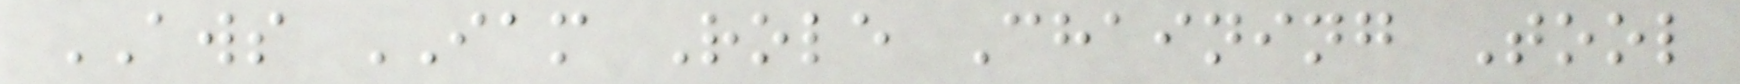AWS IAM Role Chaining Tool
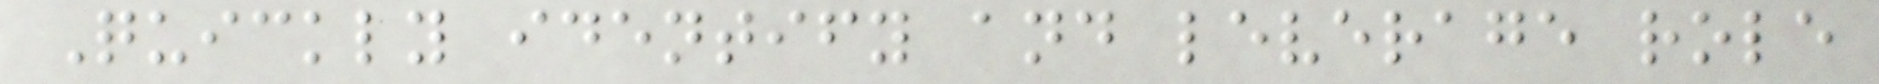Quickly identify and leverage role
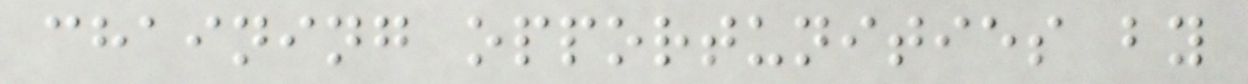chaining opportunities by
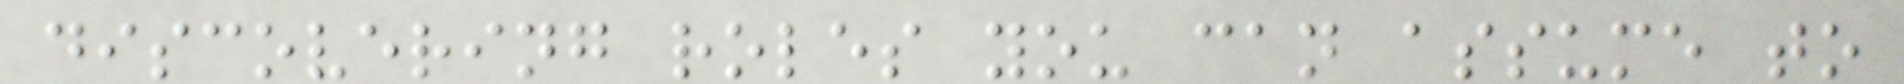discovering roles you can assume to
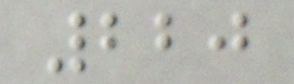220
